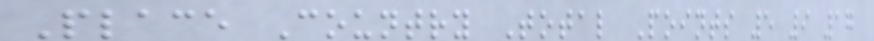Place Country Total Points 5 9 17
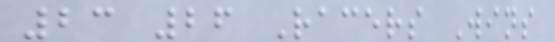23 26 Racers Wins
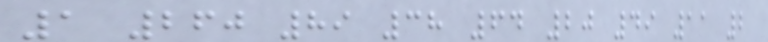1 260 89 38 64 20 49 11 2
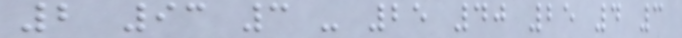2 93 3 - 25 40 25 4 3
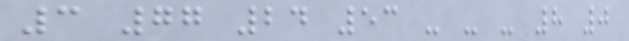3 77 24 53 - - - 8 0
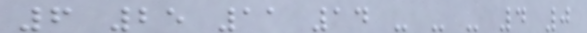6 25 11 14 - - - 4 0
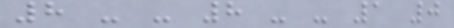8 - - 8 - - 1 0
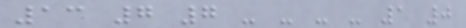13 7 7 - - - - 1 0
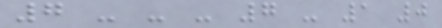7 - - - 7 - 1 0
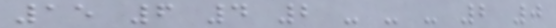15 6 4 2 - - - 2 0
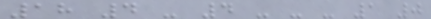18 4 - 4 - - - 1 0
